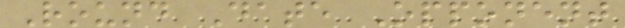Round Date Opponent
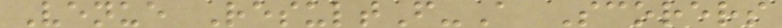Venue ResultF-A Scorers
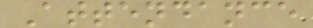Attendance
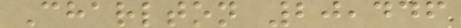Charlton 20,446
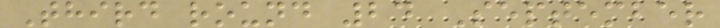Third round 24 September
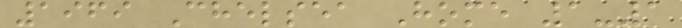1969 Chelsea Home 1-1
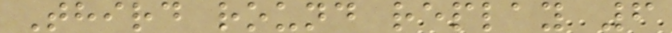Third round replay 6
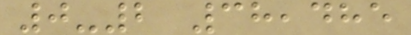0-2 38,485
